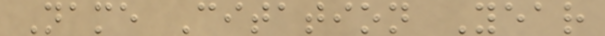Name Citation Year
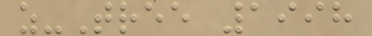z-Tree 1998
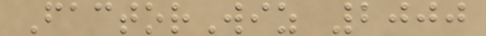FactorWiz 2000
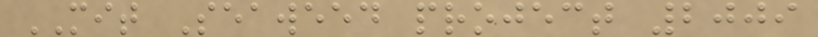MIT Seaweed project 2009
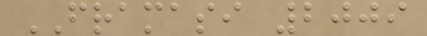FRAMASI 2009
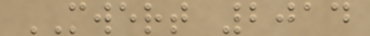MWERT 2014
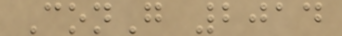ConG 2014
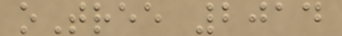oTree 2014
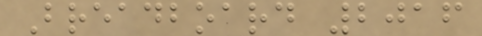Breadboard 2016
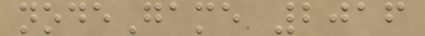nodeGame 2016
